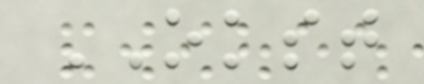OKST
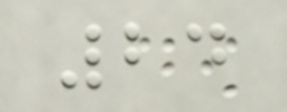24
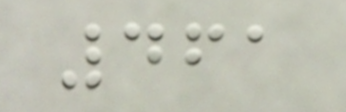461
